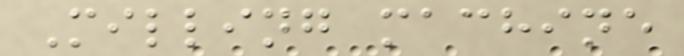Milling machine
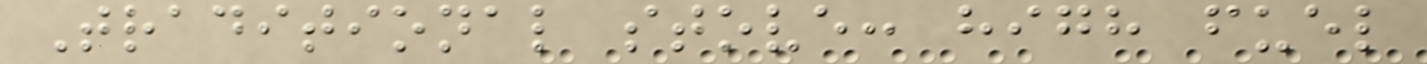Traditional stove: high fuel
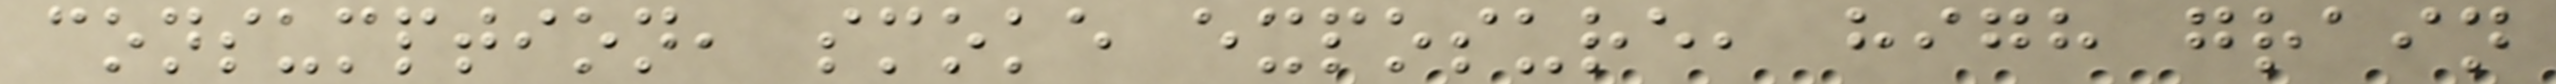consumption, smoke exposure, high grain
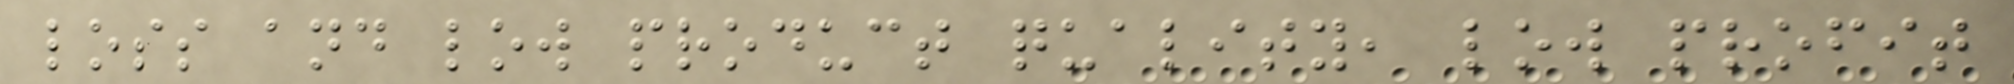loss and low product quality, low profit
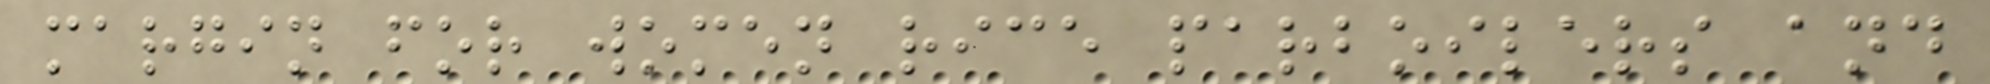margin for women rice parboilers and
